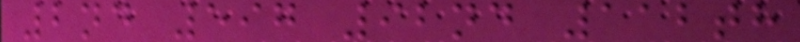2nd 597 92nd 112th
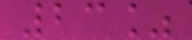23%
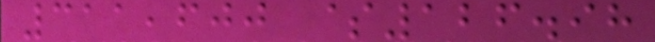311,600 $126.98
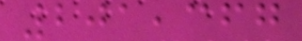201,367
